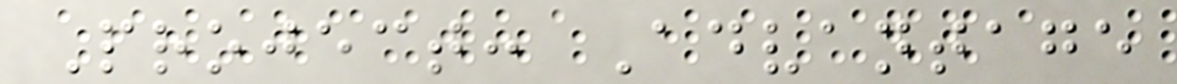Project: Advantage
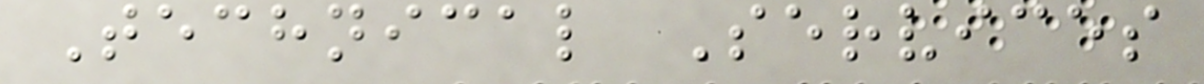Technical Services
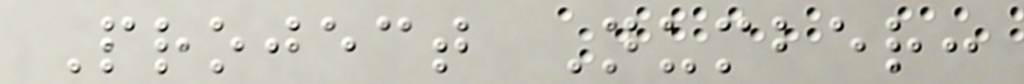Project Number:
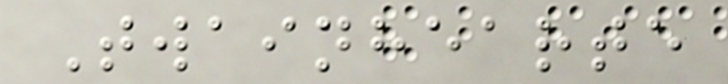Twainhearte
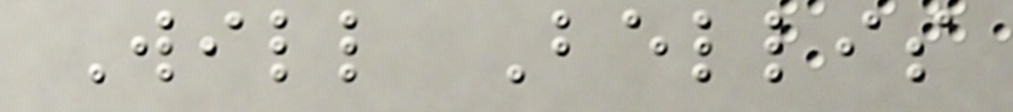Will Bellis
